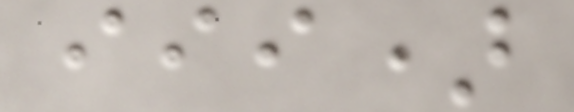iii)
